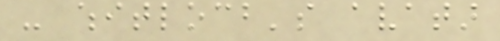- whitlocb's avatar
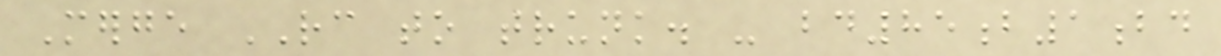Merge RC to trunk. - bd85b1bd
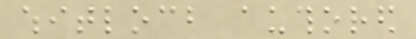whitlocb authored
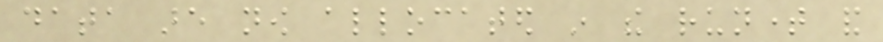data are now allocated in the runtime and
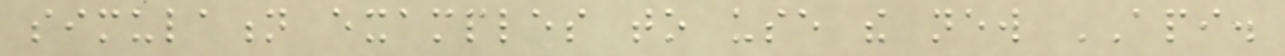simulation examples to use the new API.
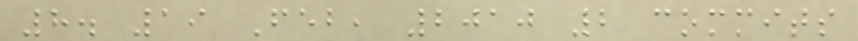8. 19 Feb, 2010 2 commits
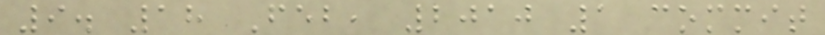9. 18 Feb, 2010 1 commit
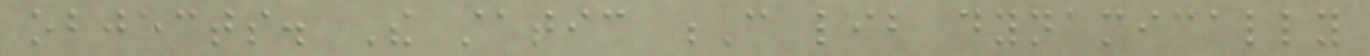objects. The static C lib dynamically
